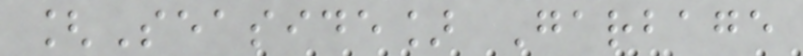[Seaside] Garbage
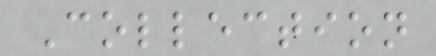Collection
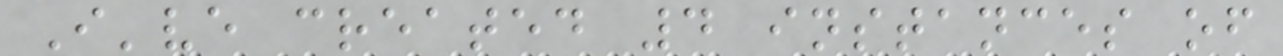I've created 4 instances of
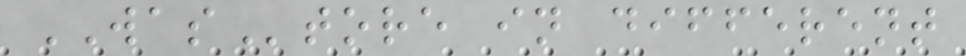WAStore in different
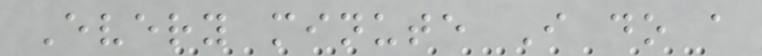Every minute I do a
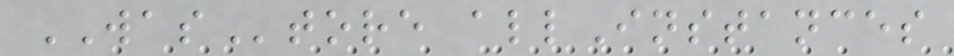WAStore allInstances
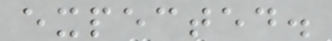expected.
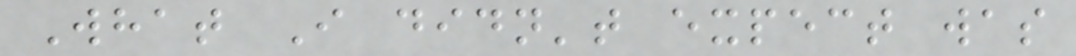What I didn't expect was
